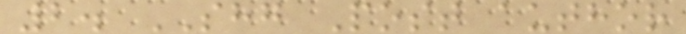2. SHG Post author
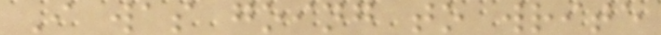I was going to write
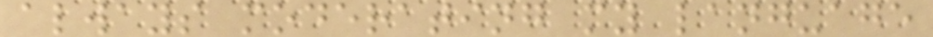always moderating my language
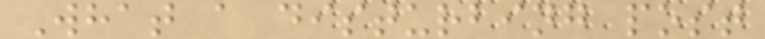What a disturbing post
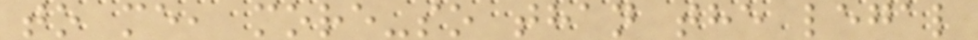to me, more-so than the legal
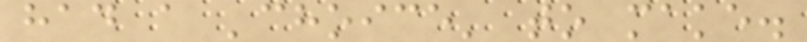had a 'choice' to make.
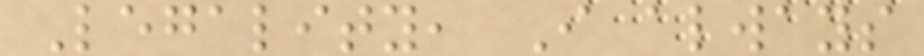Legality, I always
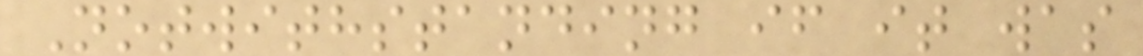Notwithstanding if it was
